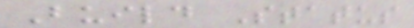Build Status
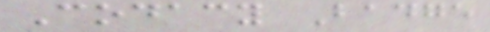Codacy Badge
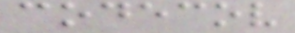codecov
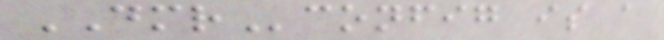DMRconfig is a
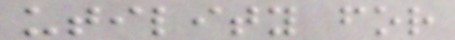utility for
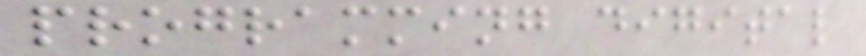programming digital
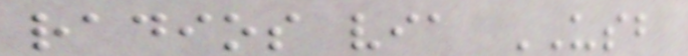radios via USB
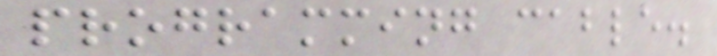programming cable.
